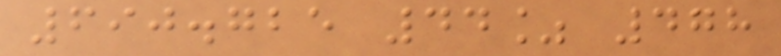690.725 44% 478
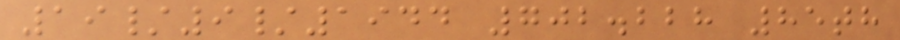19/9/1944 702.228 85th
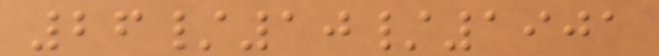26/10/1901
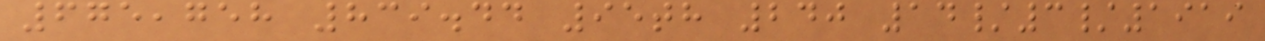675,758 839.44 95th 240 14/3/1919
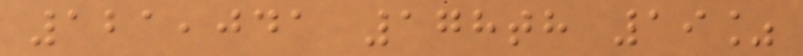121,041 178th 19%
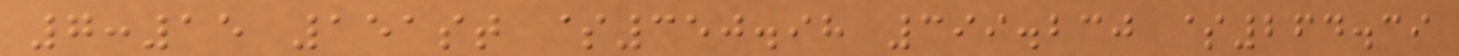7:15 151st $350.98 399.230 $264.39
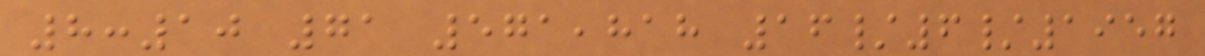8:10 71 571,818 16/6/1957
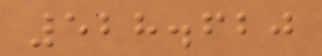528.620
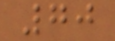70
